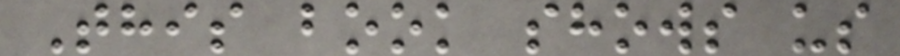This book shows us
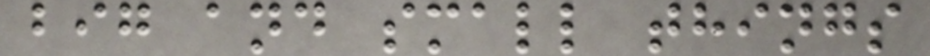big and small things
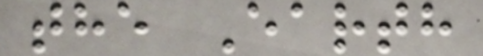the Earth
